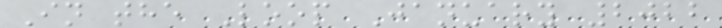In the Loop January 2022
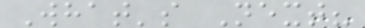What's Next?
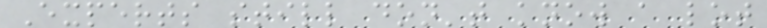Experts still don't know a lot
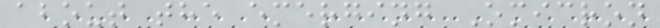about the emerging Omicron
